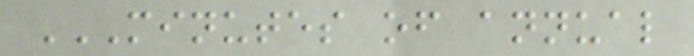MINUTES OF ANNUAL
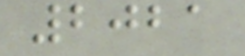2021
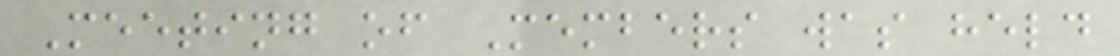Meeting of Members was held
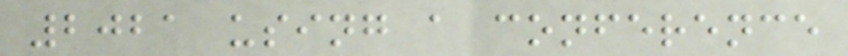2021 using a conference
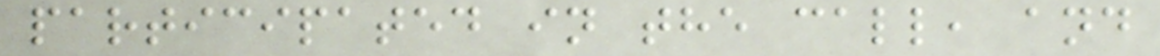participated in the call, and
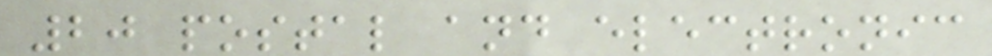20 postal and electronic
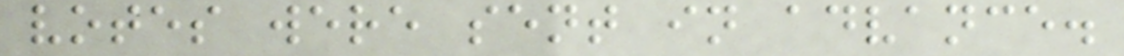votes were sent in advance.
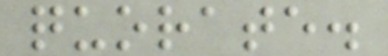quorate.
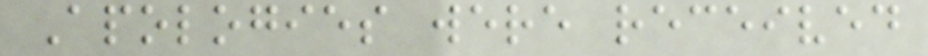Apologies were received
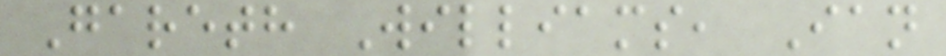Gareth Williams, Ian
